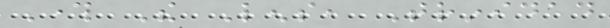Through The Lens, Trinidad
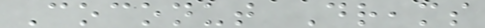Coconut Dreams
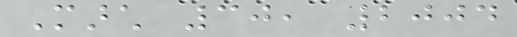March 30, 2004
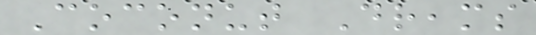Coconut Dreams
